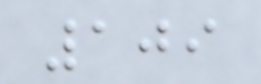109
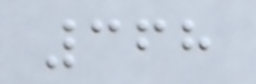368
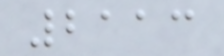2113
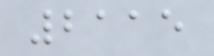2115
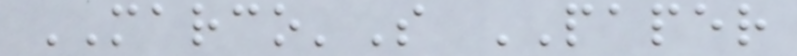MARCO'S PAPER
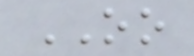OO
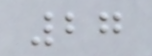27
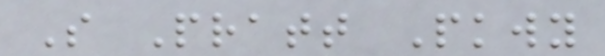S Pratt Pkwy
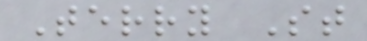Terry St
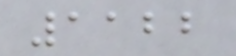1122
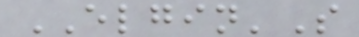ELGIN'S
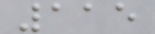115
